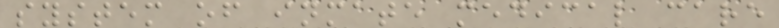system of inmate medical care
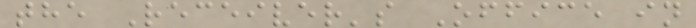the Receiver's Office in
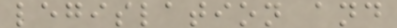legislation and
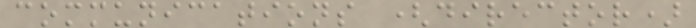communications (director)
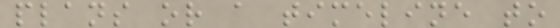plans or a timeline to
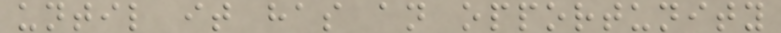until it has an opportunity
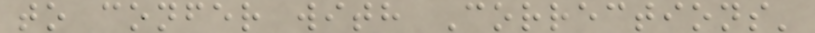to confer with Corrections'
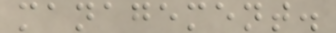management.
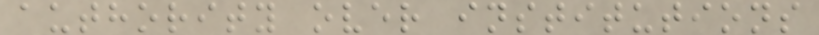authority over institutions
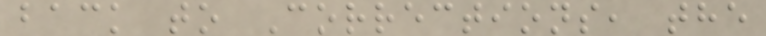back to Corrections, the
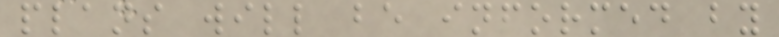plans will be informed by
